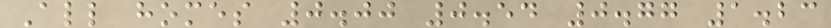All homes 0.00 0.54 0.77 1.23
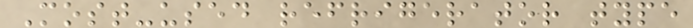Most-used refrigerator type
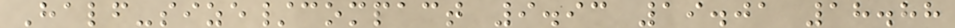Half-size/compact 9.93 19.01 18.88
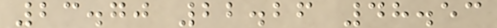23.70 22.26 48.53
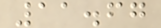11.67
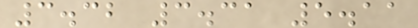3.32 3.31 5.11
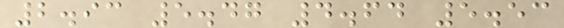2.93 5.47 4.64 5.53
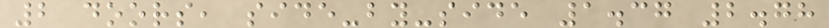2 doors, side-by-side 1.37 2.78
